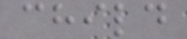child
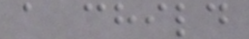a child
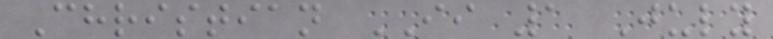Christian II 1 July
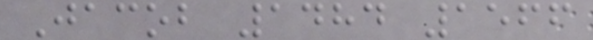Jacob 1484 1566
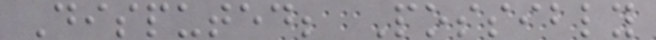Disputed; Possibly
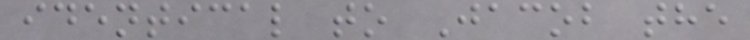identical to Jacob the
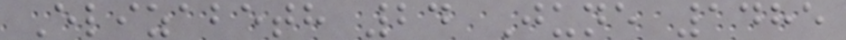Elizabeth 24 June 1485
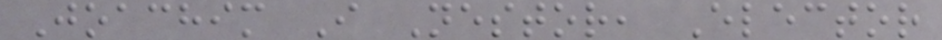Joachim I Nestor, Elector
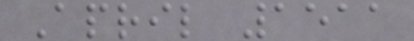April 1511
